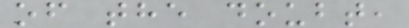of the doubt,
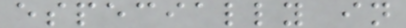especially in
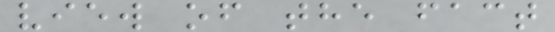view of the fact
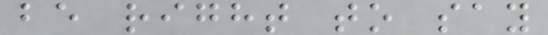be right to say
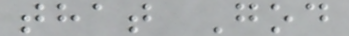that God
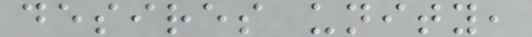desires unity,
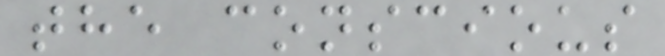the conscious
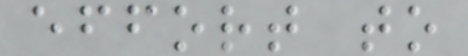effort to
